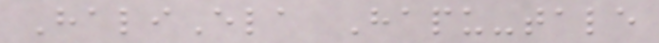HaliEla Hapu-tale
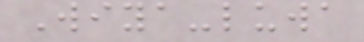Wiya-luwa
